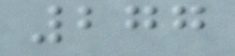277
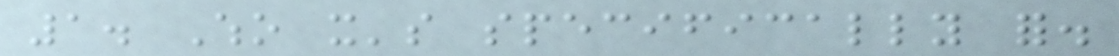1. Who it's specifically for.
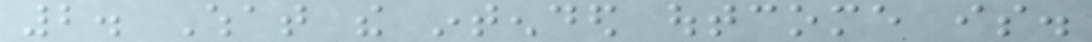2. What the intended outcome is.
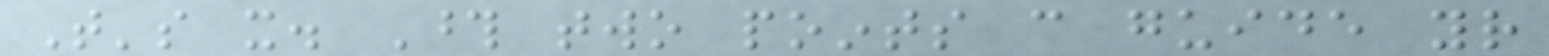That's it. Those two points can guide your
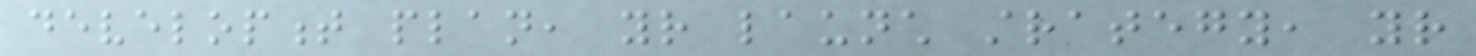development plan, your launch strategy, your
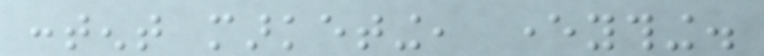content marketing, everything.
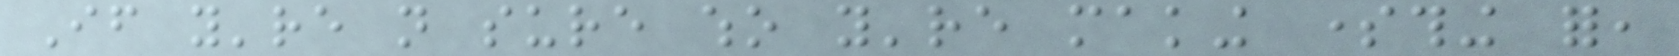If you're not sure who you're making something for,
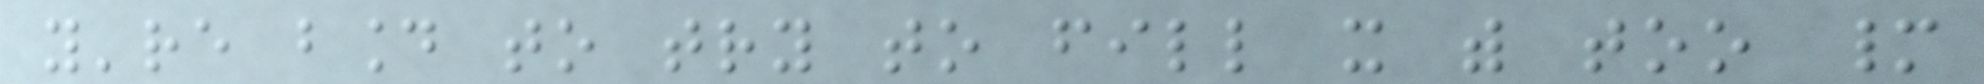you're bound to try to fill it with too many
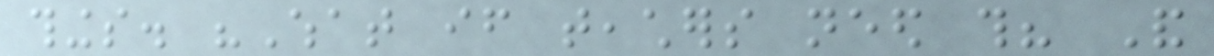things. "What if teachers need this? And
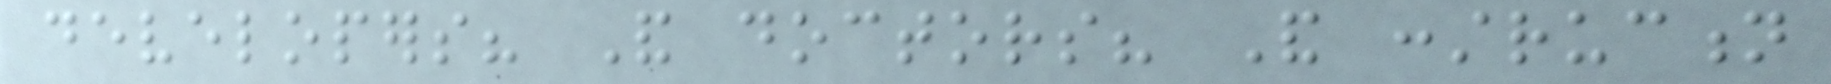developers? And doctors? And construction
